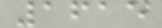1615
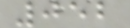052
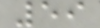59
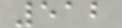512
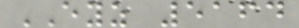EYZ 5164
